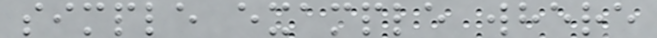simple example where
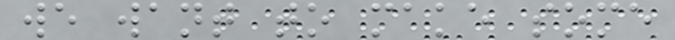we want to make some
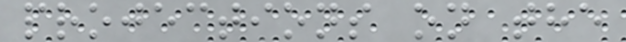projections on the
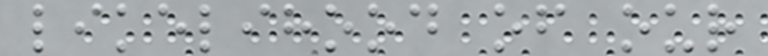likelihood of our
